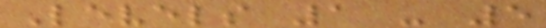Levels 1 - 5
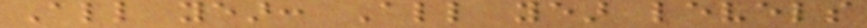All year: All year levels
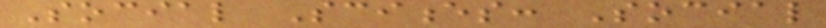Social Sciences: Social
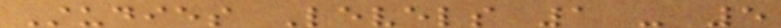Studies Levels 1 - 5
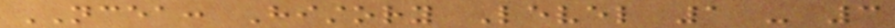NCEA: History Level 1 - 3
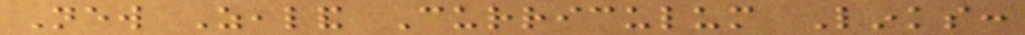New Zealand Curriculum Links:
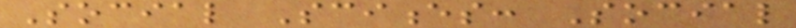Social Sciences: Social
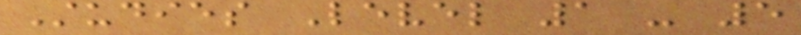Studies Level 1 - 5
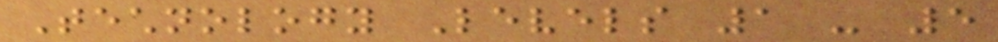Technology Levels 1 - 5
